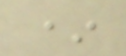*
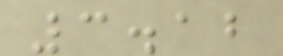3.12
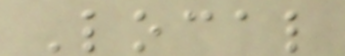Local
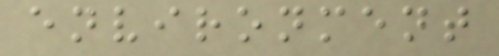environment
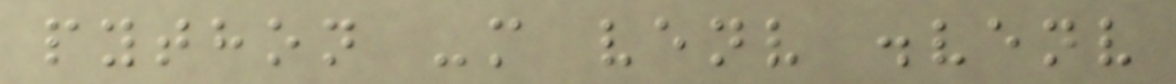python -m venv .venv
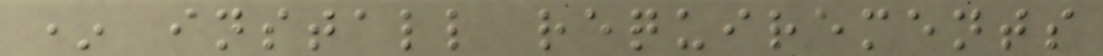* install requirements
